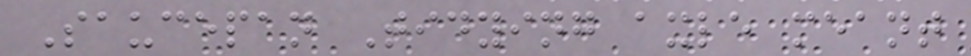Saucepan Tidying axle meant
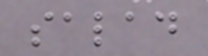salad
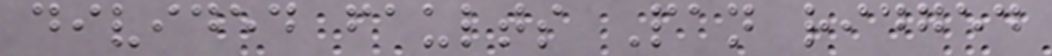divided faults Pan ridged
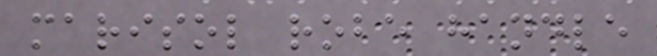marisol robe handle
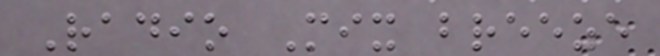Radio Mix breeze
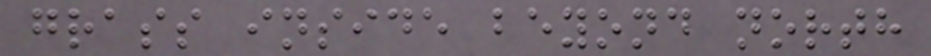grass inside beyond north
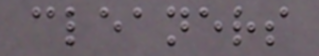cleaners
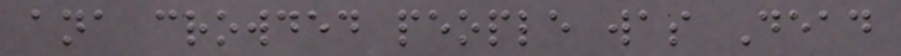ana crowded people was Dead
